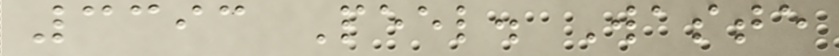3393 Peel. Waste
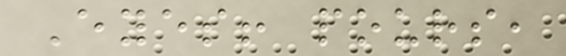Eyes! pours,
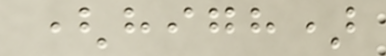(high)
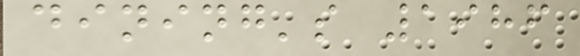dining's 1986
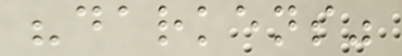"darkens"
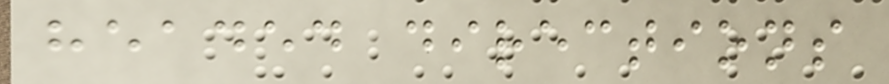headed directions
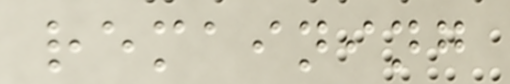remaining
